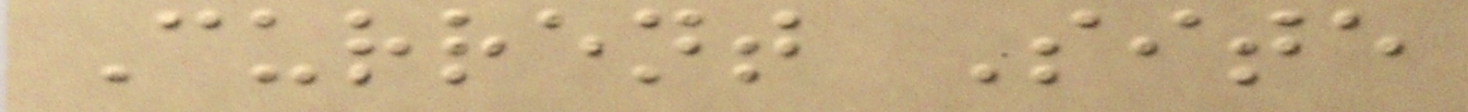Current Site
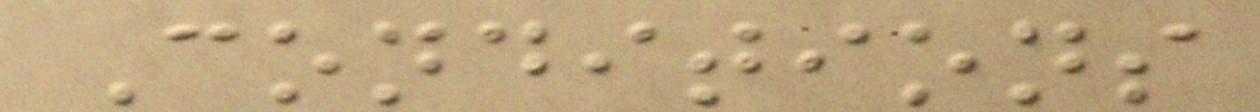Conditions
